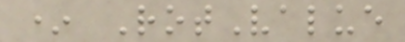* RotValue
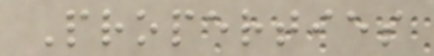Properties
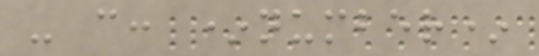- c: *number*
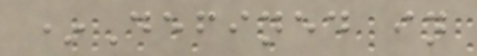*Defined in
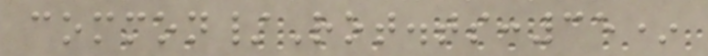common/Rot.ts:35*
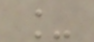_
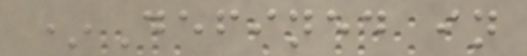*Defined in
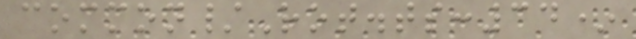common/Rot.ts:34*
